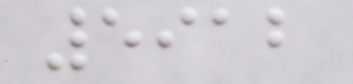5912
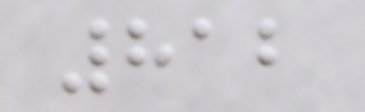812
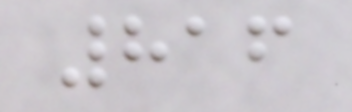816
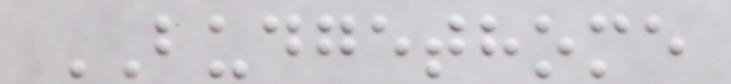BUDGETHOME
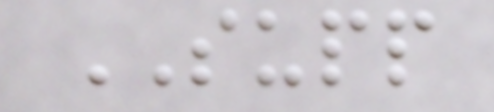SUPP
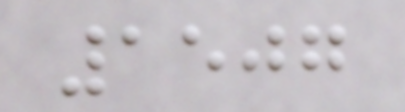1507
